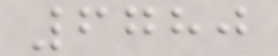6780
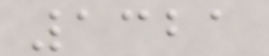1321
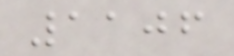1106
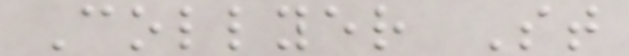Collyer St
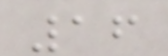16
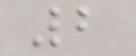2
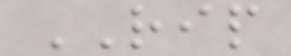RIP
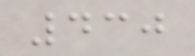430
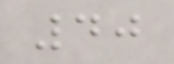40
